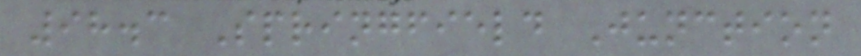98.3 Springfield Junction
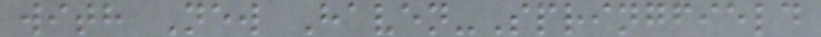with New Haven-Springfield
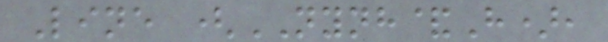Line (NYNH&H),
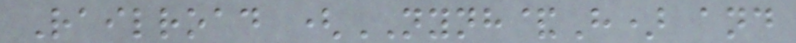Railroad (NYNH&H) and
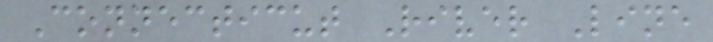Connecticut River Line
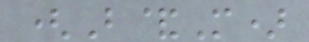(B&M)
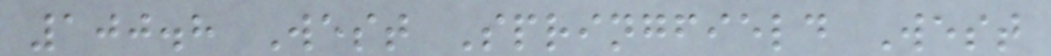100.8 West Springfield West
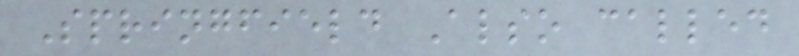Springfield Also called
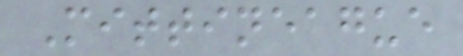Mittineague
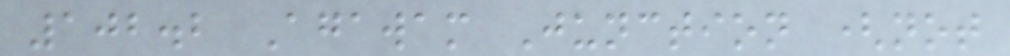102.2 Agawam Junction (not
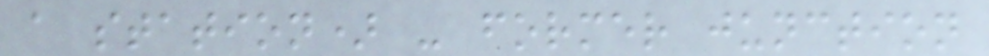a station) - former junction
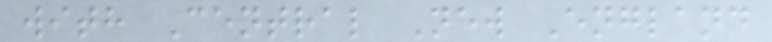with Central New England
